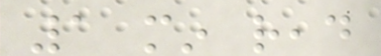1 min read
